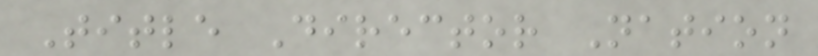Title Director Nation
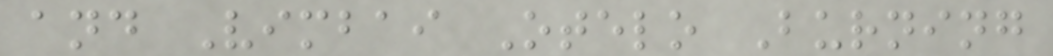and Vimbai Otelo Burning
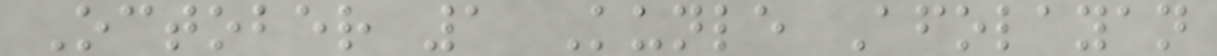October 1 Kunle Afolayan
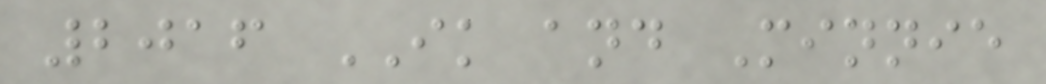2016 IK and Minnie
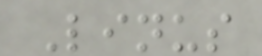Linus
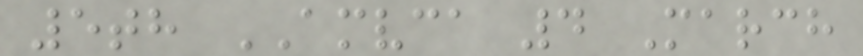5th AMVCA 4 March
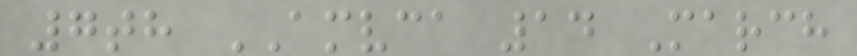7th AMVCA 14 March
